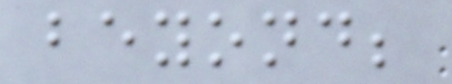beyond;
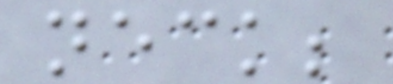neck;
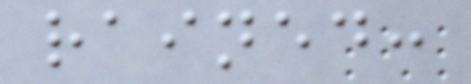rained:
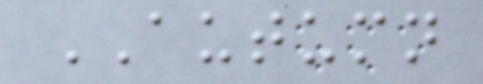AUTUMN
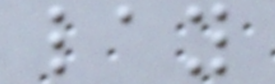lay
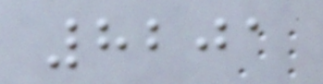8201
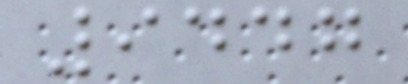9447
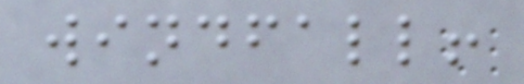windfall!
